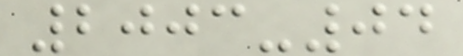2003-04
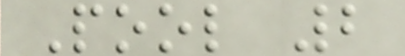Pool 2
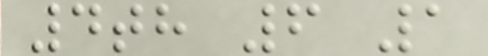4th 6 1
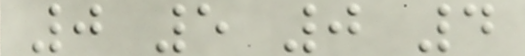0 5 0 4
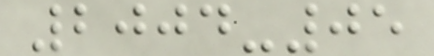2004-05
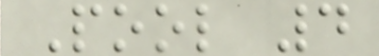Pool 4
